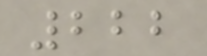222
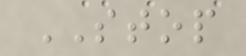STOP
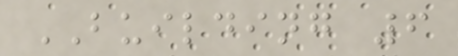BUILDING 6
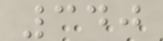340
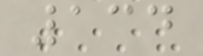134
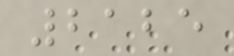2125
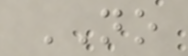NO
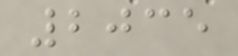2035
